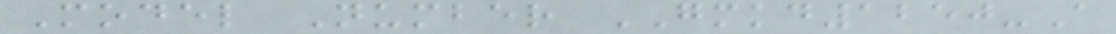Model Number GMKD1250-A
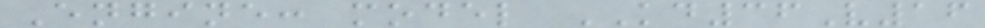Engine: model KD36V16
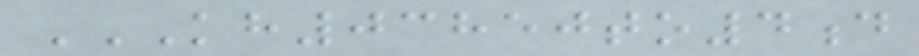KH03850TO4D
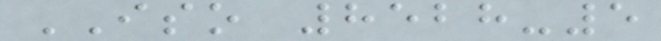ISO 8528-5
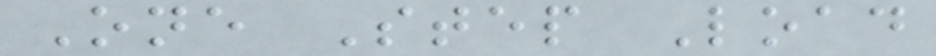One Step Load
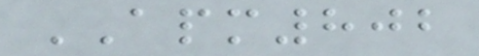APM802
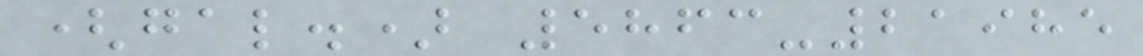(gal.) 5863-21985
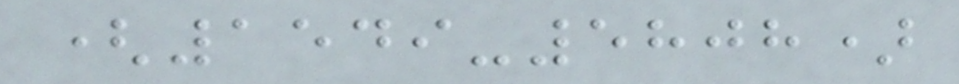(1549-5808)
